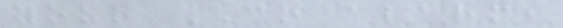your CO alarm,
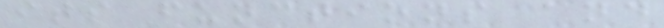its functions and
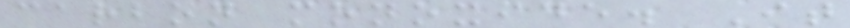carbon monoxide. It
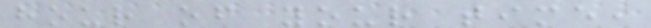hour of your time,
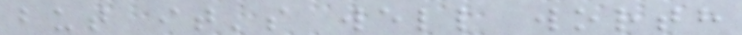but it's well worth
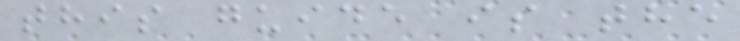this guide is the
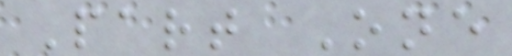Part One
